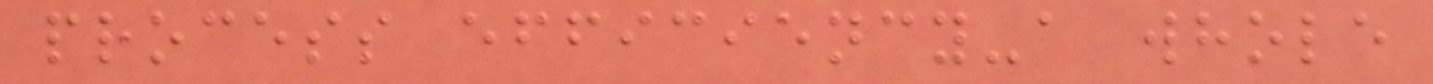process efficiency-a whole
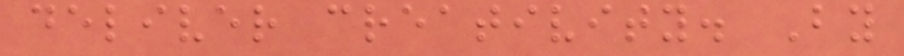deliver creativity. By
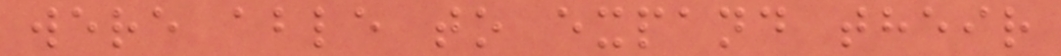were able to expand their
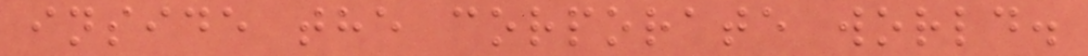inside the corporate world.
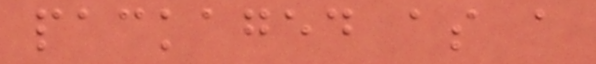packaged as a
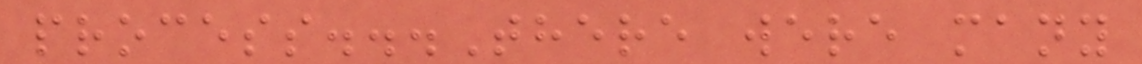process...There were many
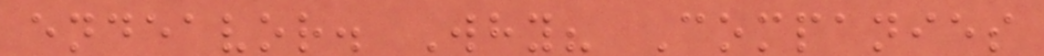endeavor. Why? Companies
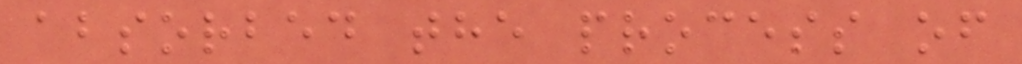absorbed the process of
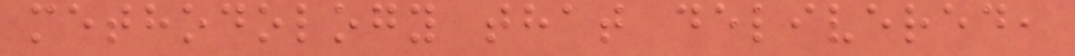methodology that delivered,
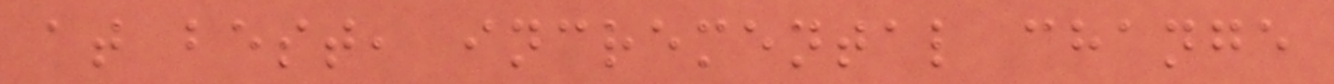at best, incremental change
